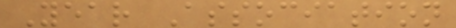Year Association
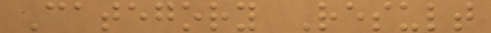Category Result
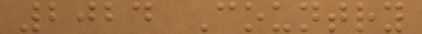2024 Country
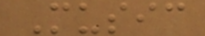Music
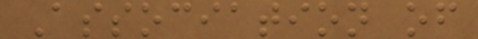Association of
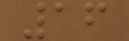16
